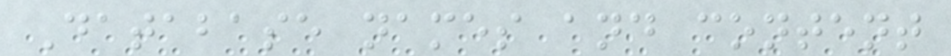Database names and content
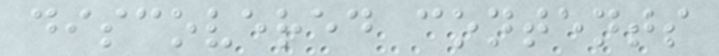discovered contents
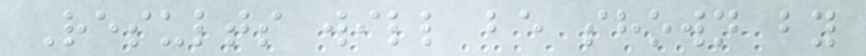Results will be shown by
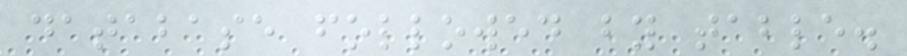database followed by table.
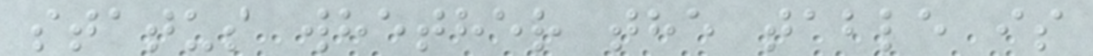status whether the table is
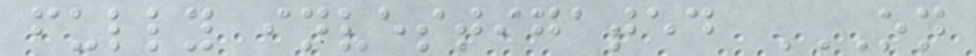fully investigated ON
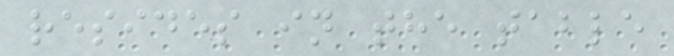resides in the table
